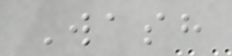Wash
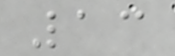13
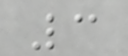3
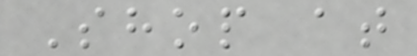Shop at
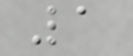1
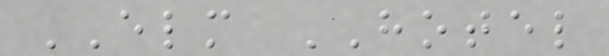ELM HOTEL
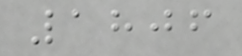1806
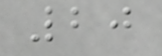20
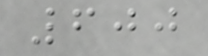600
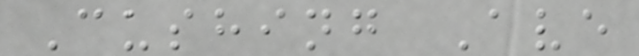Cushing Ave
